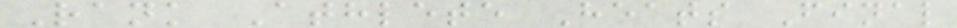Rank Athlete Heats Final
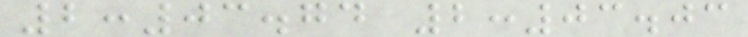2:03.74 2:03.03
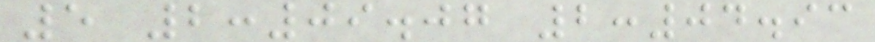5 2:09.07 2:04.93
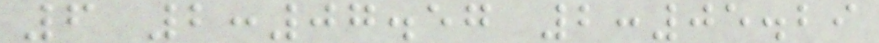6 2:07.57 2:05.29
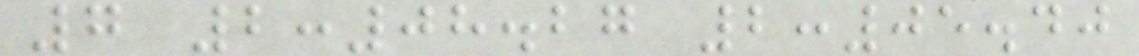7 2:08.27 2:05.40
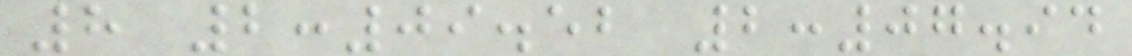8 2:09.52 2:07.94
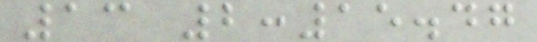13 2:15.47
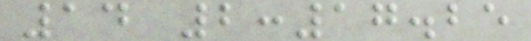14 2:17.25
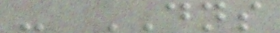- DNS
